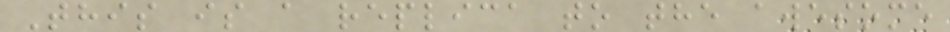This is a replica to the awesome
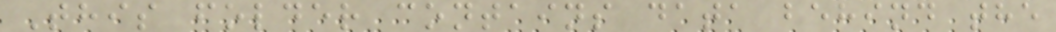This folder contains data behind the
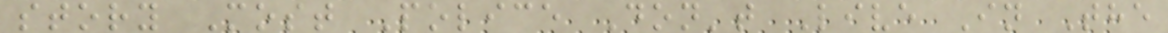story Most Police Don't Live In The
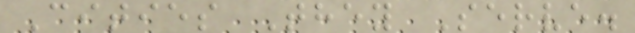Cities They Serve.
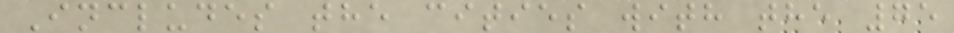Includes the cities with the 75
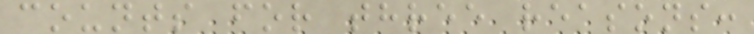counts for three reasons:
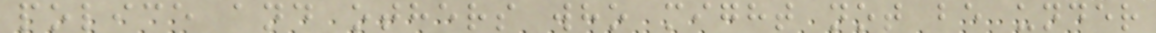police and others who might not be under
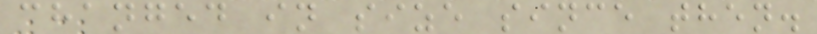changed in size since then.
